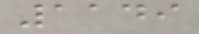1149
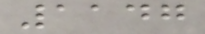1147
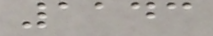1143
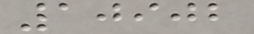10902
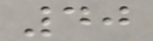40
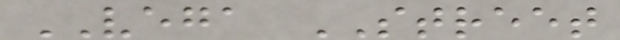VEGA STREET
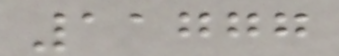11777
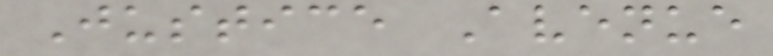Justice Avenue
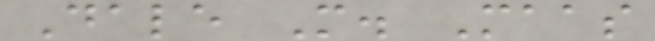Dale M. Maas
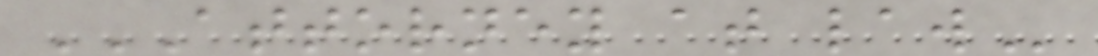ATTORNEY AT LAW
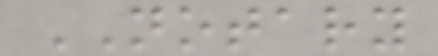NOTARY
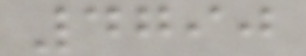4790
